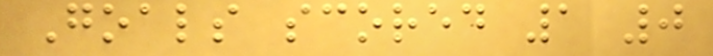Goals scored 1 0
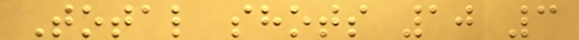Total shots 10 3
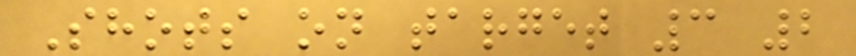Shots on target 3 2
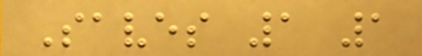Saves 1 1
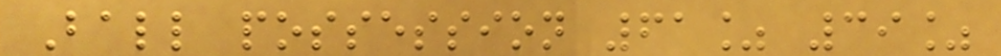Ball possession 61% 39%
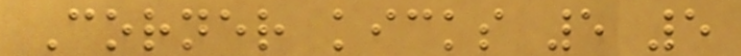Corner kicks 5 5
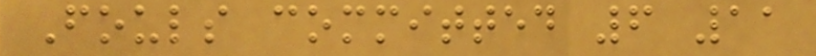Fouls committed 6 11
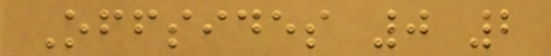Offsides 0 2
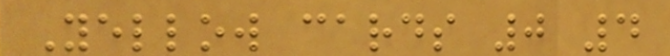Yellow cards 0 4
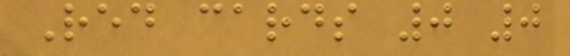Red cards 0 0
